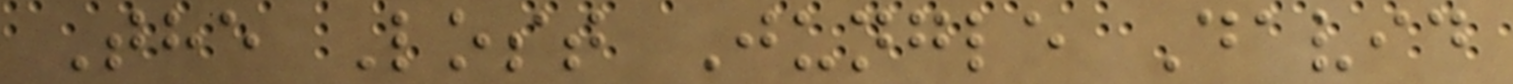The Lost Jungle David
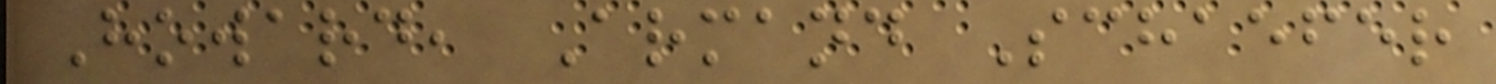Howard, Armand Schaefer
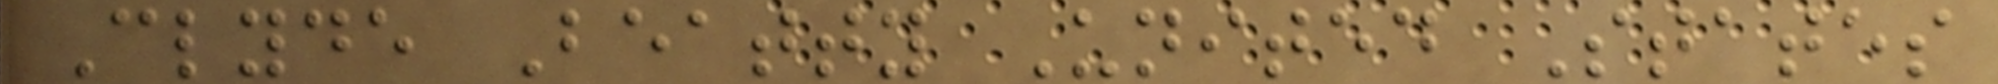Clyde Beatty United States
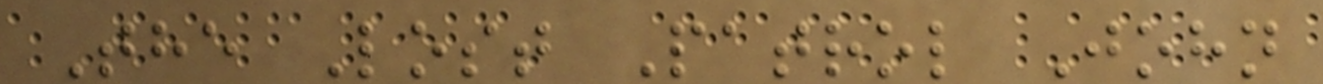The Lost Patrol John
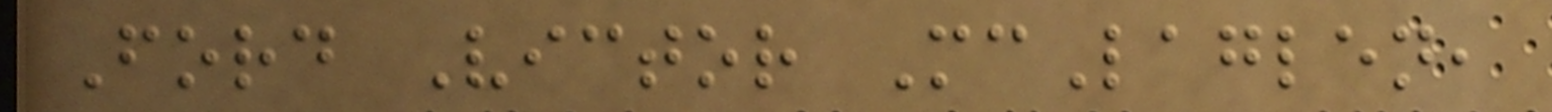Ford Victor McLaglen,
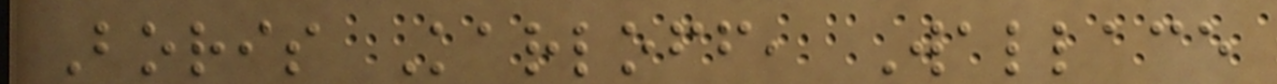Boris Karloff, Wallace
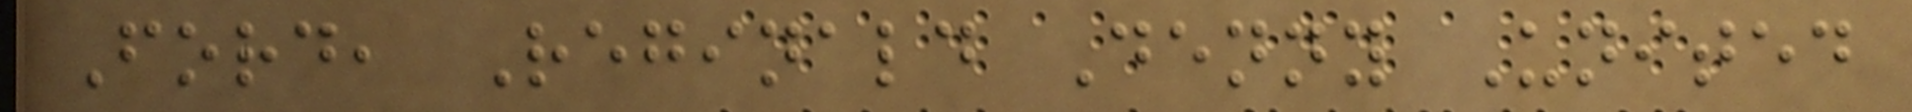Ford, Reginald Denny United
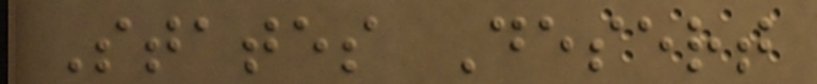States Desert
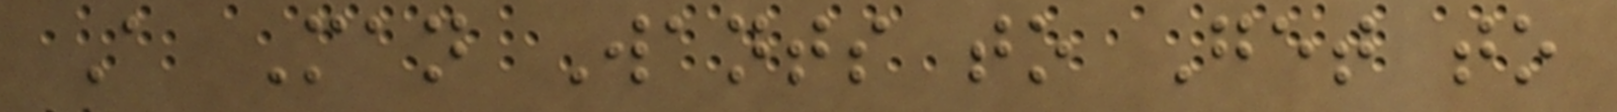A Man Wants to Get to
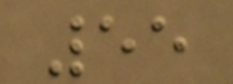55
